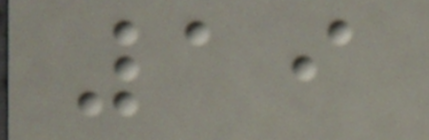19
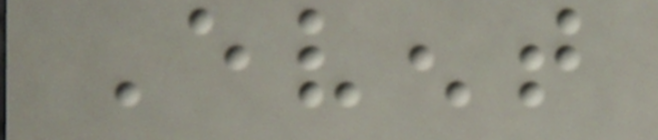Event
